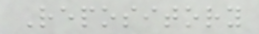Repository
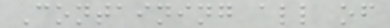Containing all of
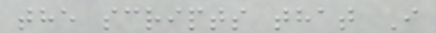the scripts that I
